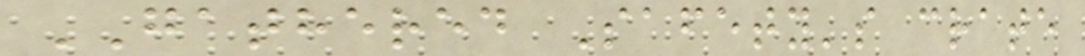GATHERED Safety's crate
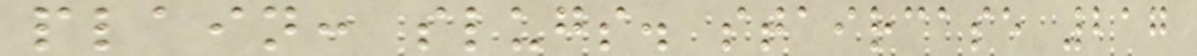plain: slugs. staircase 217
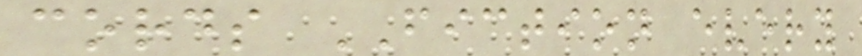cords FICTION every
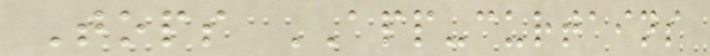Tops APP-curtains
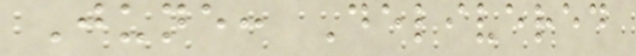June: Delivered
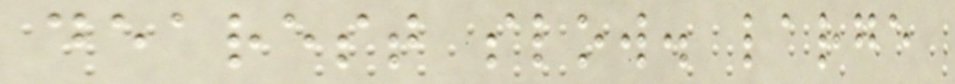dearest slow. large
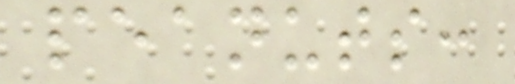peanuts:
